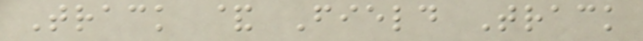Track & Field Track
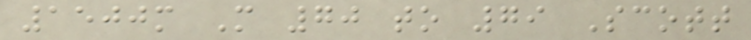1500m M 70 to 79 Scott
